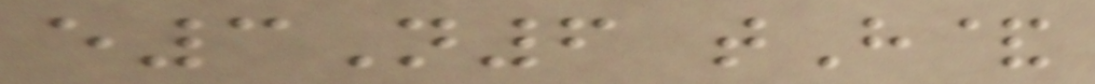e3N6 tH&
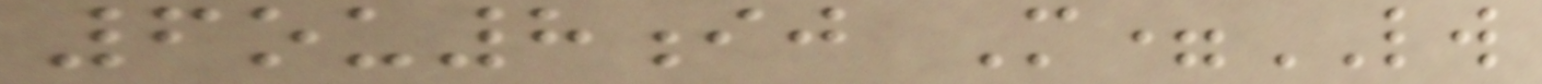6ou8ij M=LW
